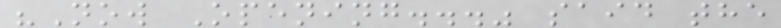"Now Opening..." said the
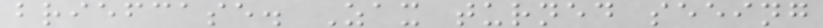briefcase. Zax turned seeing
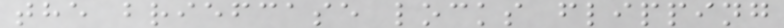the briefcase locks flipping
